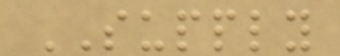SUPPLY
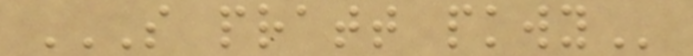S PRATT PKWY
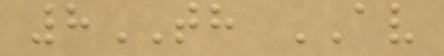8TH AV
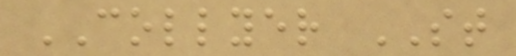COLLYER ST
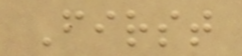First
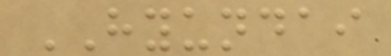HYUNDAI
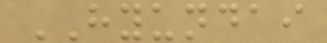HYUNDAI
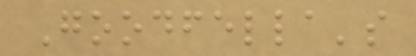Goodfella's
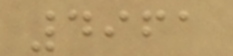4961
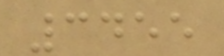3455
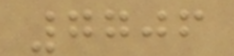7706
